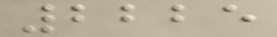2225
